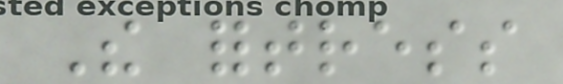The fortress
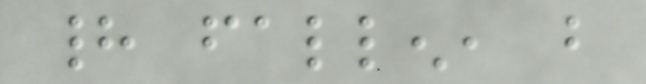had fallen, but
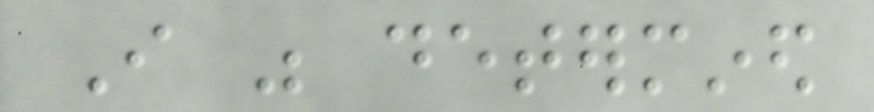I was determined
